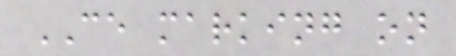CE marking on
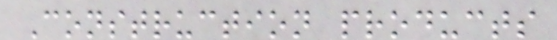Construction products
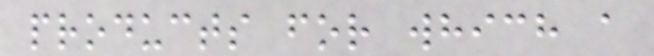products for which a
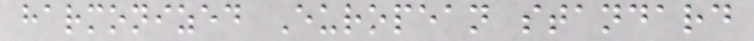harmonized European standard
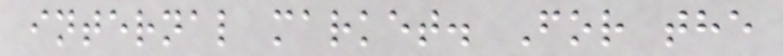internal market. For the
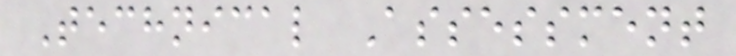Technical Assessment
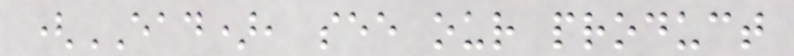(EAD), see our product
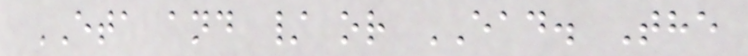ETA and / or EAD. The
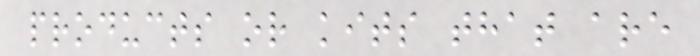products or kits that are
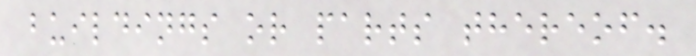buildings or parts thereof.
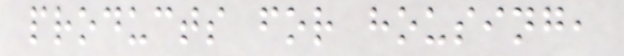products for housing,
